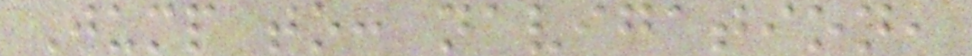Jump to: navigation,
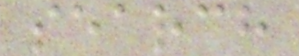search
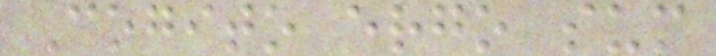Cogito ergo sum
